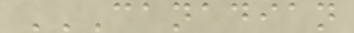CANADIAN
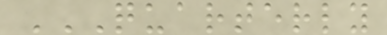QUARTERLY
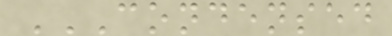CONDENSED
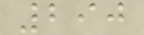290
